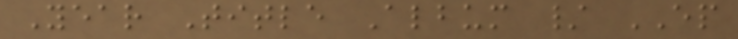Year Title Album / EP
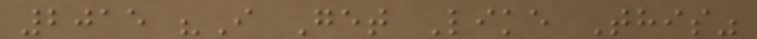2015 "I Get Like This"
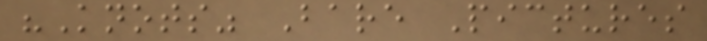"Knots" Bare Pictures
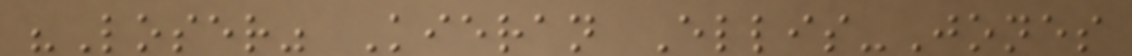"Loser" Kieran Ellis-Jones
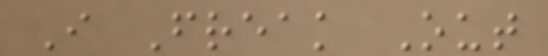I Freak Out
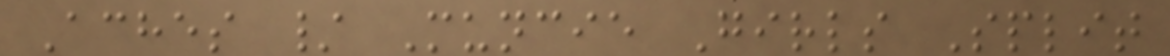Aches / Muncie Girls Split
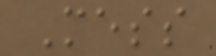Mess
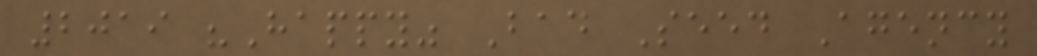2019 "Happy" Bad Seed Agency
